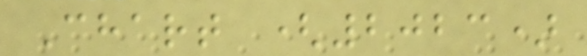Chart (2023)
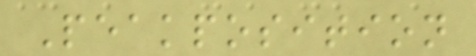Peakposition
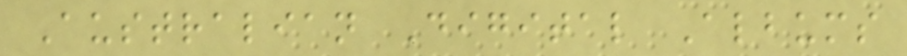Australian Digital Albums
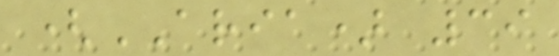(ARIA) 39
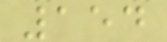154
